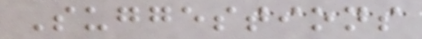Suggestions
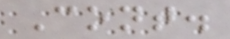Cont.
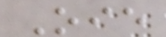Oie
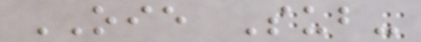OIE Sub-
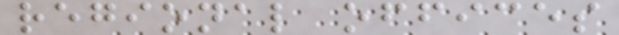regional offices
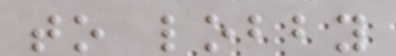to lobby
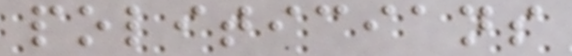politicians
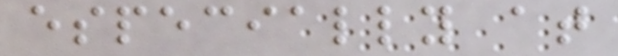especially at
